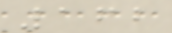162
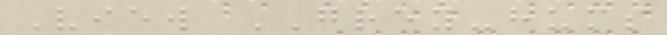View GREY-hums
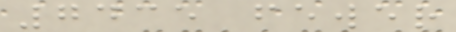7435 fewer
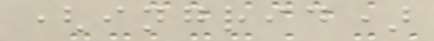(ingrid)
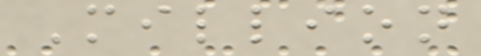Million
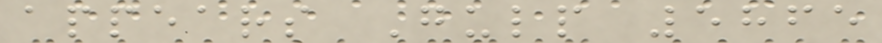appears Gulp 5865
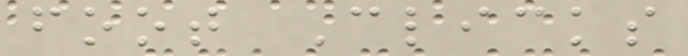foot Clicks
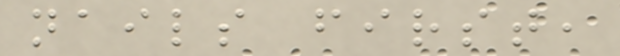nails first,
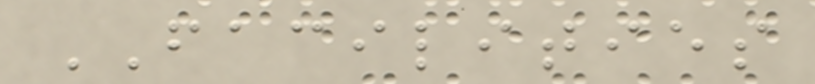FACILITIES
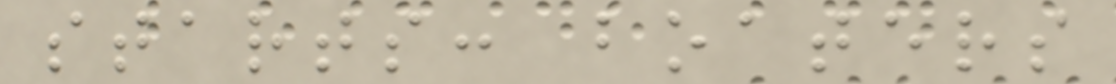starts: boaters
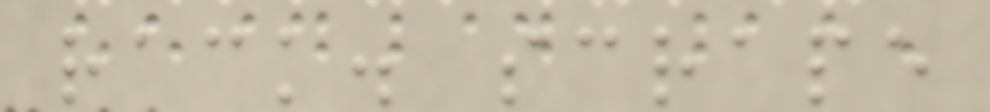rack. scrape
